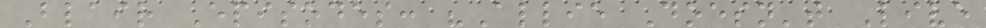Blair Episodes: "Allie Doesn't Live
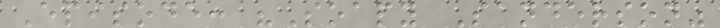Episode: "Soapy Sanderson"
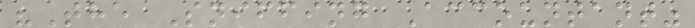"The Sniffing Accountant"
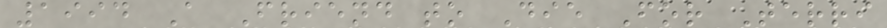1994 A Friend to Die For Terri
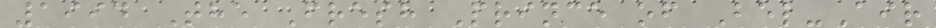1994 The Fresh Prince of Bel-Air
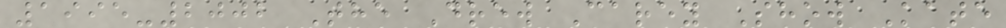1995-2002 The Drew Carey Show Kate
